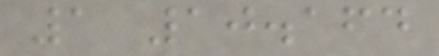1 10.164
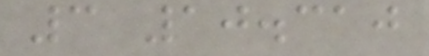3 10.310
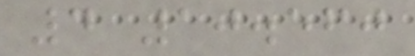4 10.560
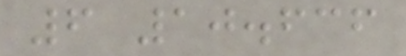6 10.636
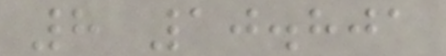8 10.801
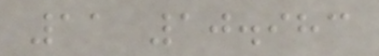11 10.983
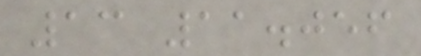13 11.056
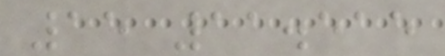15 11.515
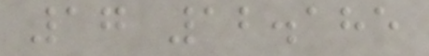17 12.185
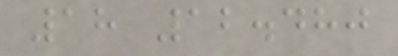18 12.480
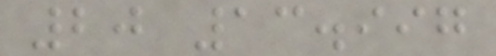20 13.997
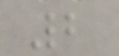2
